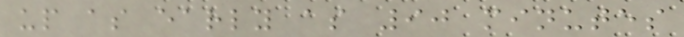up as early as 90 minutes
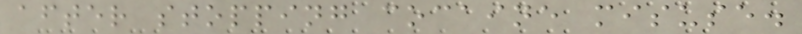after stopping cocaine misuse.
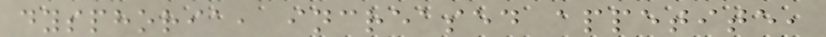dysphoria, increased appetite,
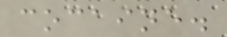cocaine.
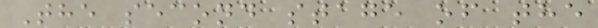The second stage of the
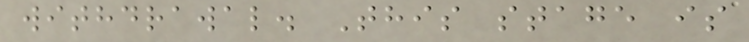withdrawal. This stage is
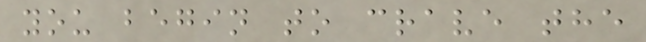you begin to crave the
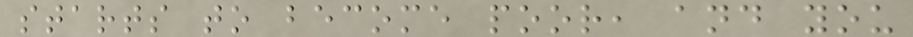starts to become poor, and you
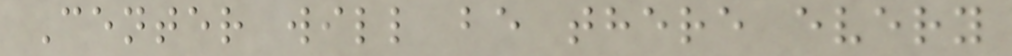Center will be there every
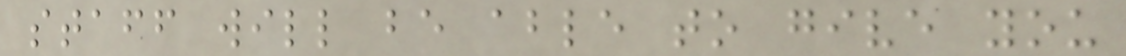staff will be able to give you
